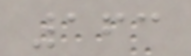163
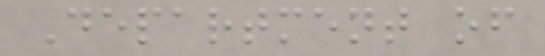Department of
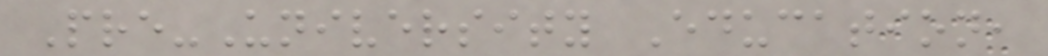Pre-University Education,
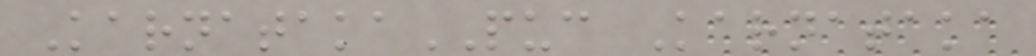KarnatakaPUC Karnataka
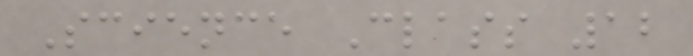Science Class 12
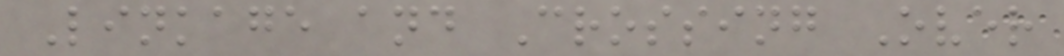Linkage and Crossing Over
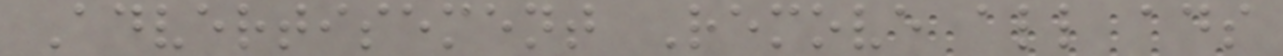Advertisement Remove all ads
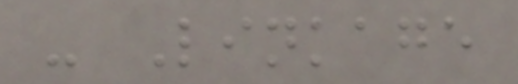- Linkage
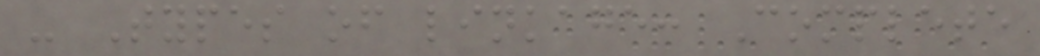- Types of linkage: Complete
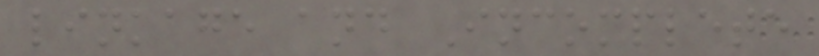linkage and Incomplete
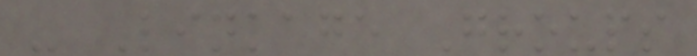- Linkage Groups
